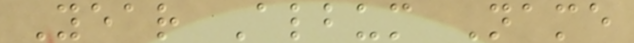Year Album Name
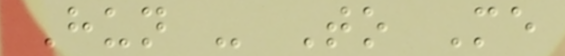Hun - To Me
